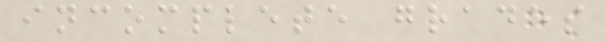incomplete grades
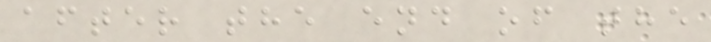after the end of the
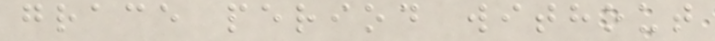grace period without
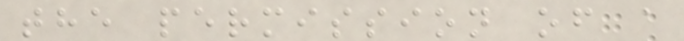the permission of a
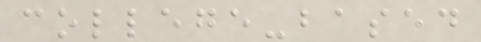college-based
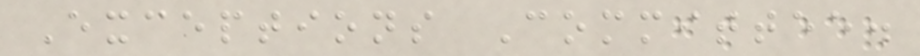Exceptions Committee.
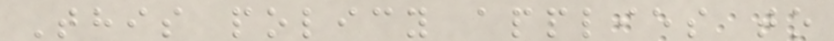This policy applies to
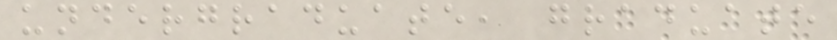undergraduate, graduate
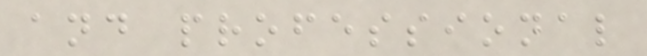and professional
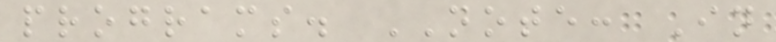programs. NOTE: In
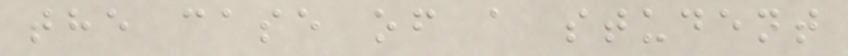the case of a student
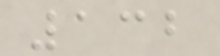132
